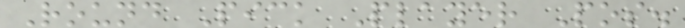Round Pick Player Pos.
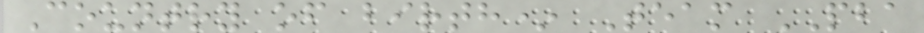Country of birth* Team PBA
